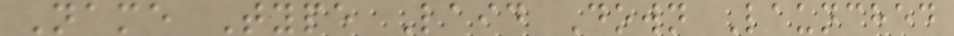Name Type Laid Down Launched
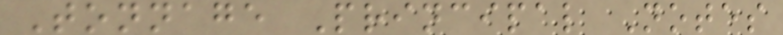Tonnage Principal Notes
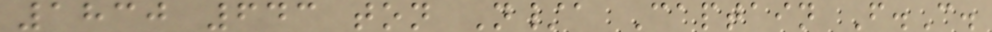1830 643 ton N/a Captain F.C.
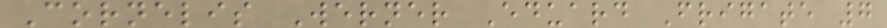Cornelis Werner Eduard Frigate 7
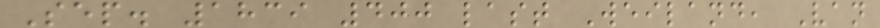Sep. 1839 400 last Weiland, Van
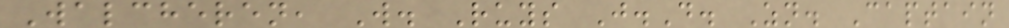Walcheren, W. Ruys J.D. Zn. Captain
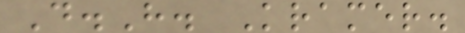D.H. Kramer.
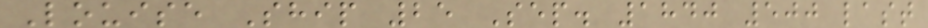Louise Ship 25 Sep. 1840 500 last
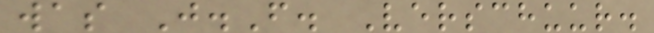was J.F. Verschuur.
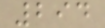294
